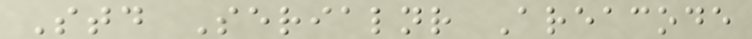Std Serialnr Areacode
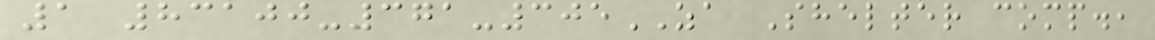1 83100-371-305ZA Shelter comp.,
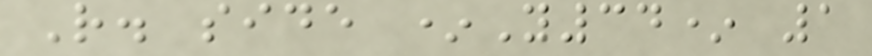R. side *Y34* 1
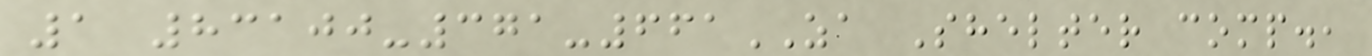1 83100-371-661ZA Shelter comp.,
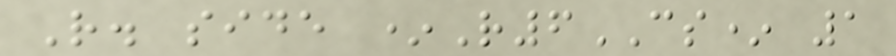R. side *R6CS* 1
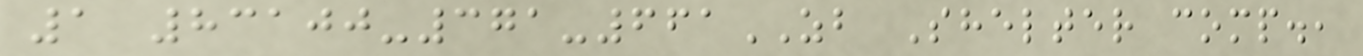1 83100-371-661ZB Shelter comp.,
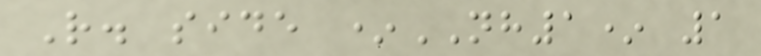R. side *NH1* 1
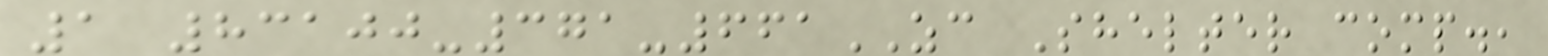1 83100-371-661ZC Shelter comp.,
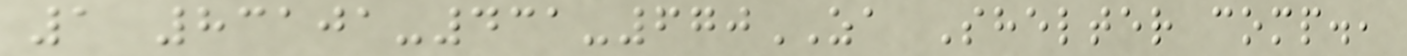1 83101-431-670ZA Shelter comp.,
